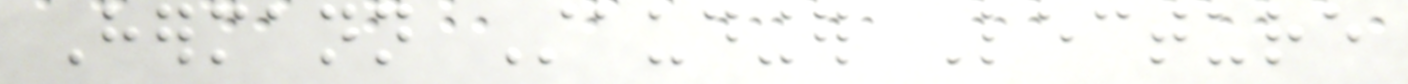Hermann Staudinger Lecture
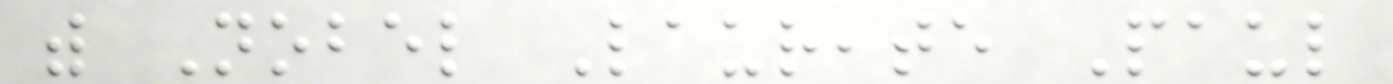with Nobel Laureate Paul
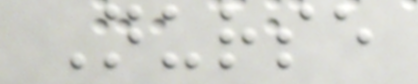Nurse
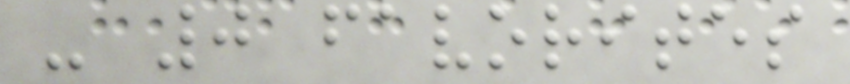- 0 favorites
